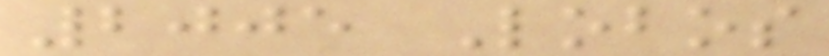2005 Lobos
